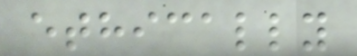ethically
